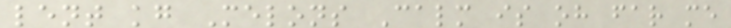lent kg Melons Calm is oh far me
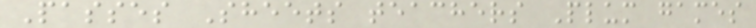Passes Sheets teachers Plum games
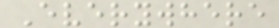Everywhere
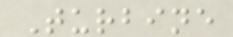Turbine
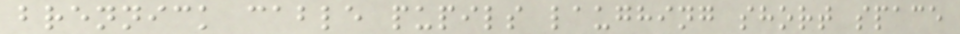brennick cable pupils laughing short space
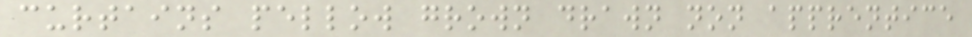curtains pellow grown drawn non apprentice
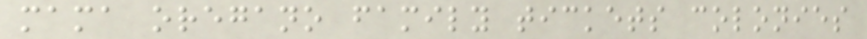mama oregano family tickets colonies
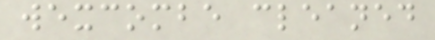wexcombe cleaned
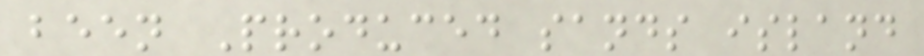been Produced sands island
